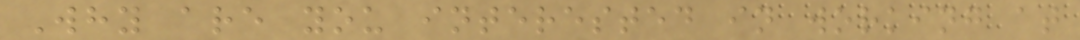Why are you interested in working at
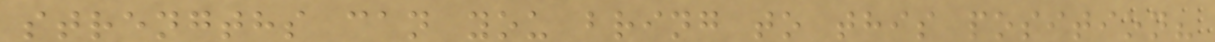strengths can you bring to this position?
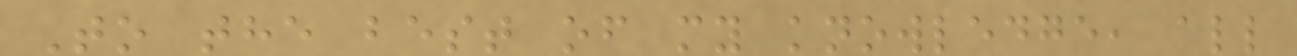To the best of my knowledge, all
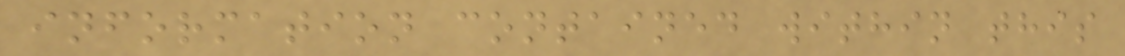information contained within this
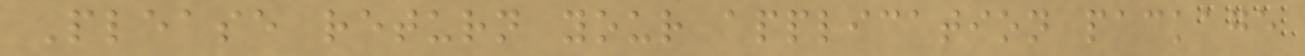Please return your application package
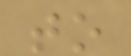to
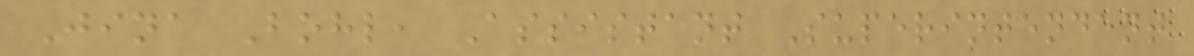Jina Bohl, Assistant Superintendent
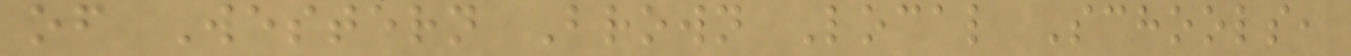of Western Brown Local Schools,
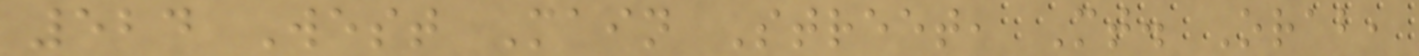524 West Main Street, Mt. Orab,
